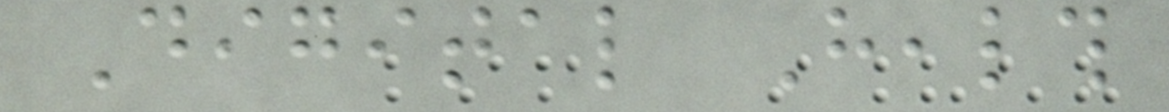Digital Health
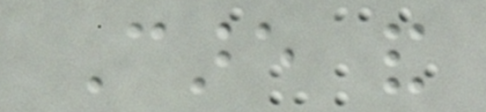Care and
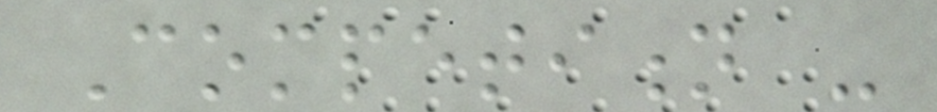Competition -
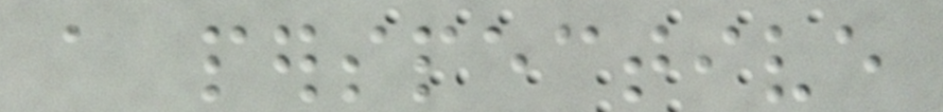a perspective
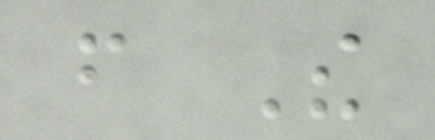from The
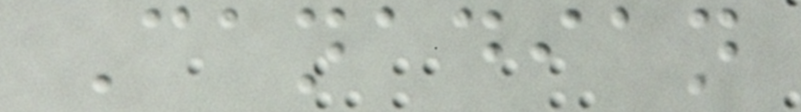Canadian
